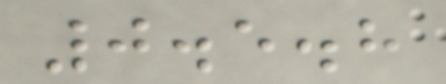0.5.8
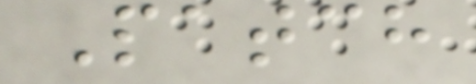Patch
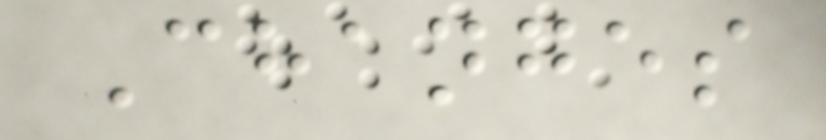Changes
